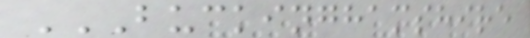BUCKINGHAMSHIRE
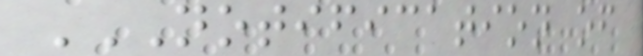NOTIFICATION OF
